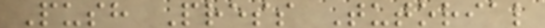Push Press Tutorial
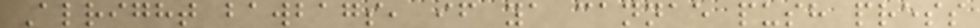Alright bawbags, if ya cannae push press
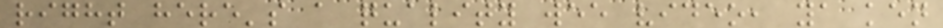right here's a quality wee video, ya ken
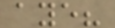aye?
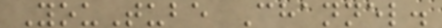YouTube Channel.
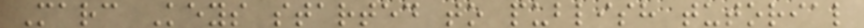Marc Keys started to publish tutorial
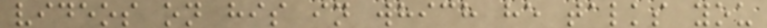videos on his in which he talks you
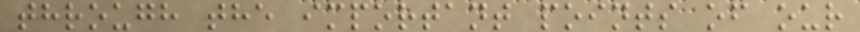through the important points of our
